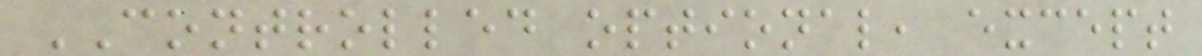CONTROLLED optional, except
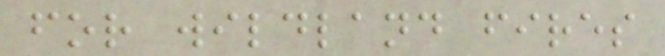for wildland fires
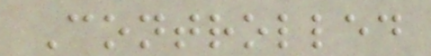Controlled
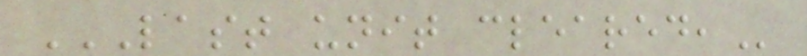LAST UNIT CLEARED,
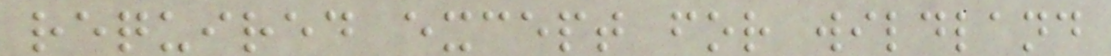required except for wildland
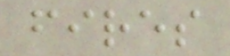fires
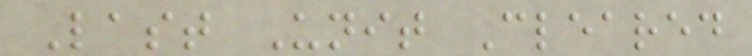Last Unit Cleared
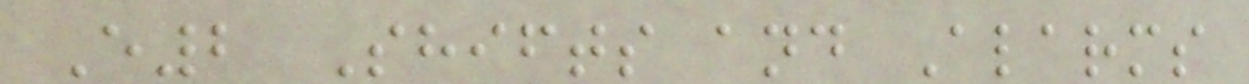E2 Shifts and Alarms
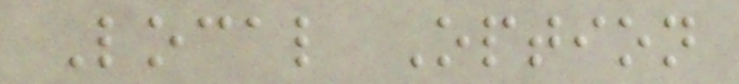Local Option
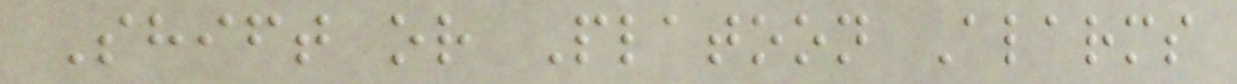Shift or Platoon Alarms
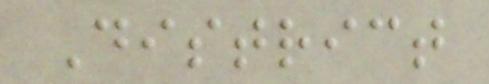District
